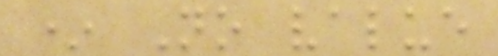* No value
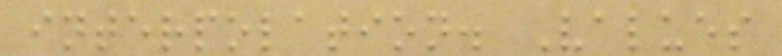interpolation. Values
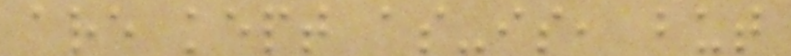are kept as-is, but
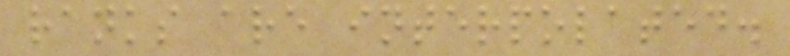ranks are interpolated.
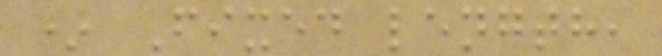* Fixed length,
